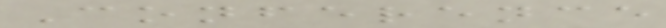Conference
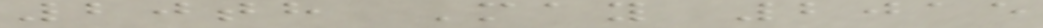20th May 2015
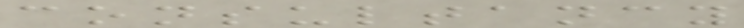consultancy
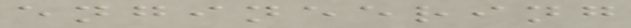engineering
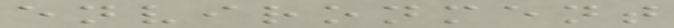environment
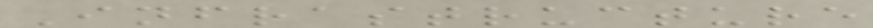Infrastructure
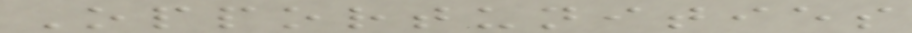Opportunities
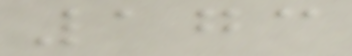173
